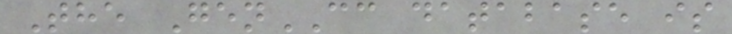The GenCC database is
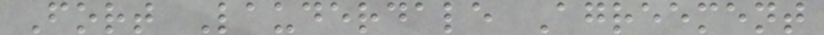Fort Lauderdale Agreement
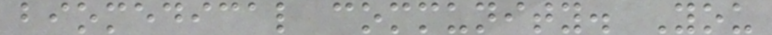biomedical community. You
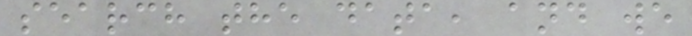search the data, and we
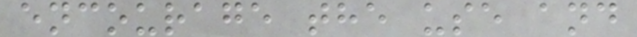encourage the use and
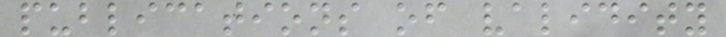publications of validity
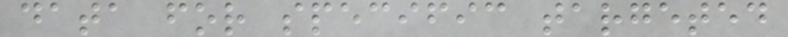data for specific targeted
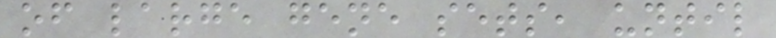of large gene sets, until
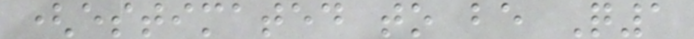(estimated to be Q1
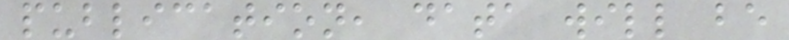publication, data will be
